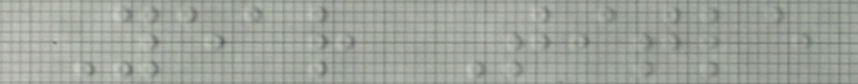Year Title
